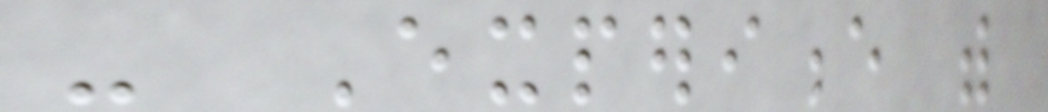- Experience with
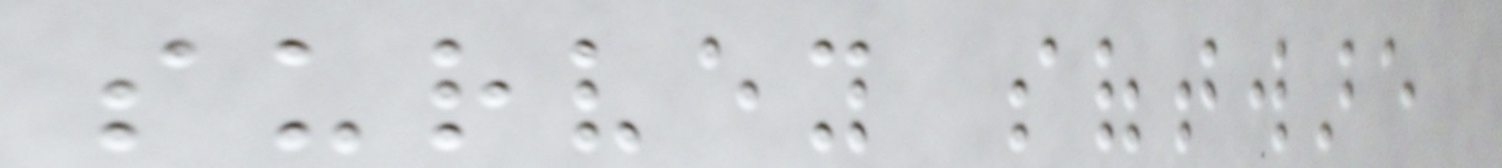survey software
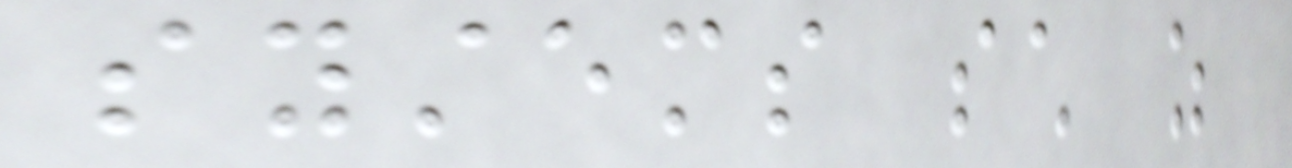systems such as
